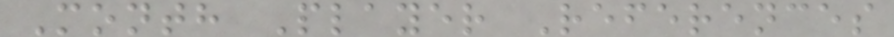Month Player References
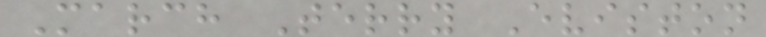March Terry Eviston
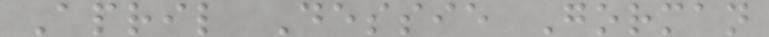April Dessie Gorman
